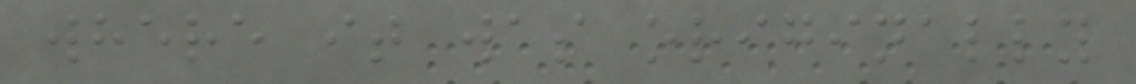where it was originally
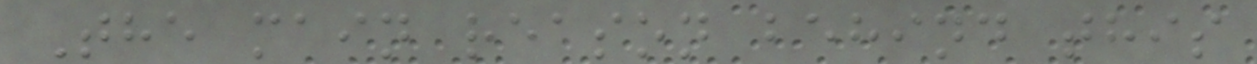The main reason behind this
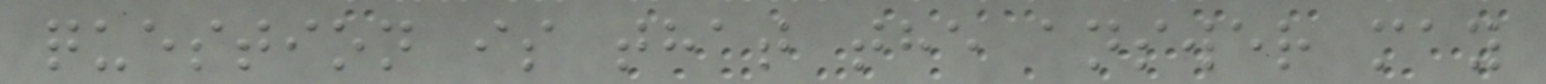question is that the answer may
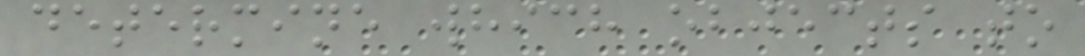determine which objects to
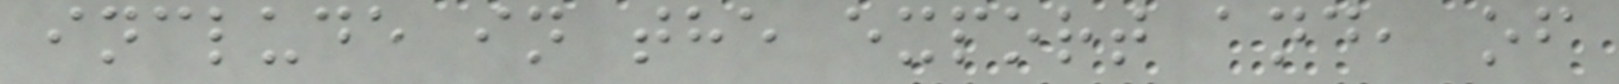include in the export and, of
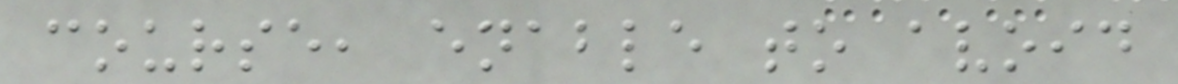course, enable to avoid
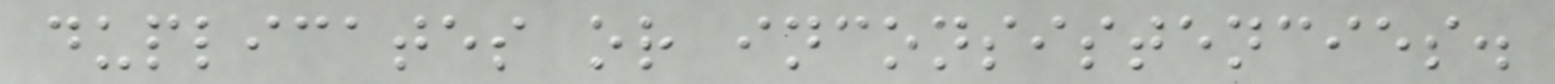duplicates or inconsistencies.
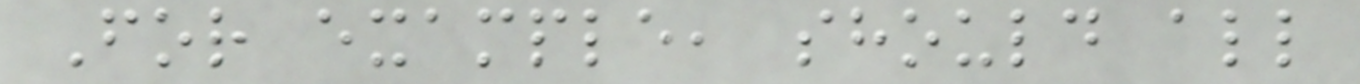For example, should all
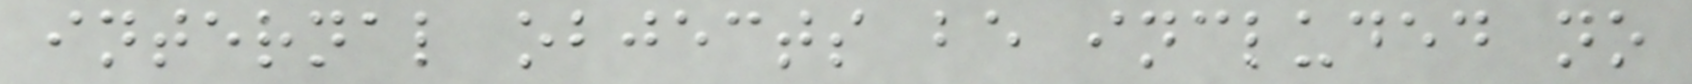internal objects be included no
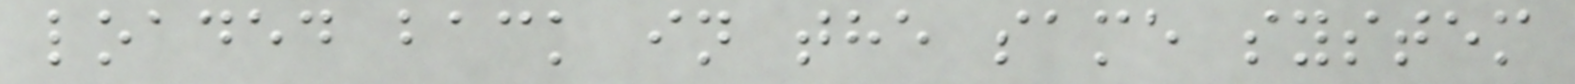loaded back in the same system
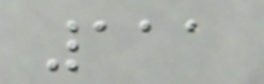111
